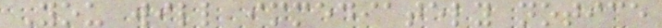You will immediately notice
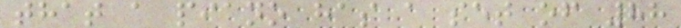that a piano has a set of 88
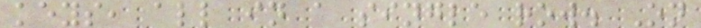keys, all in a single row. On
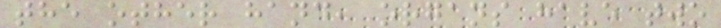the other hand, organs have two
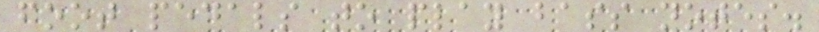foot pedals to play bass notes.
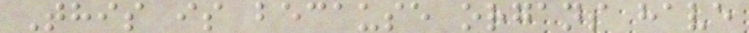This is because organs have
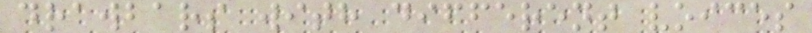drawbars with different voices
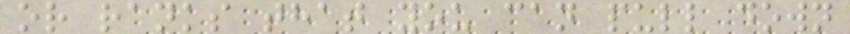or ranks that you can pull down
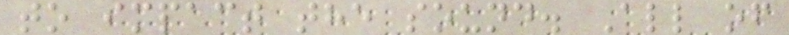to impact the sound. All of
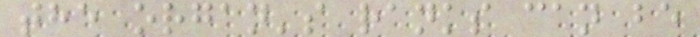the organ's ranks can be
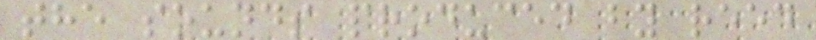the sounds produced by reed
